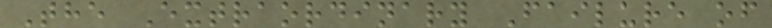The Extraordinary Failure of
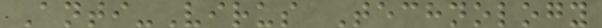Anti-Virus Technology
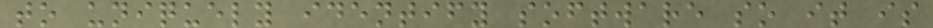to uniquely identify software so it is
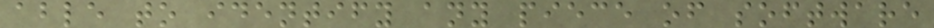able to identify any piece of software
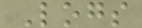Logs
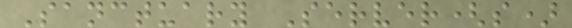Sanctuary Server(s)
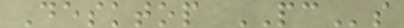Desktop PCs
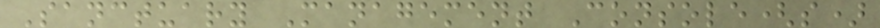Sanctuary Management Console(s)
